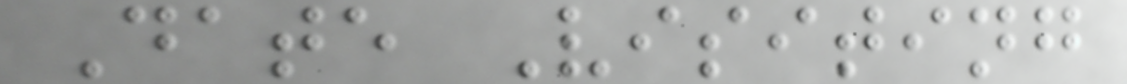Date Visiting
